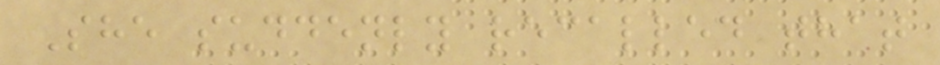She suddenly recalled that
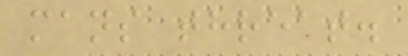mans threat.
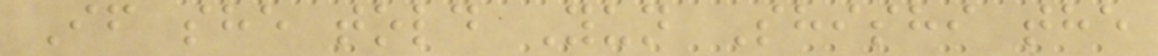If she told Yun Shishi the
